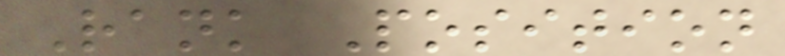Rank Position
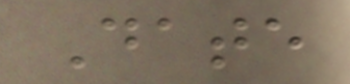Date
